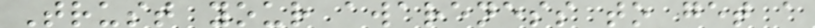Trust your awareness to get a
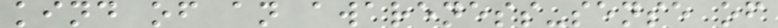kind of an awareness-sense of
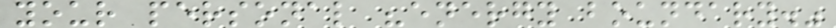your personal "energy boundary."
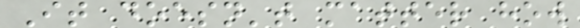It doesn't matter how
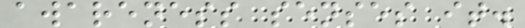awareness senses it.
